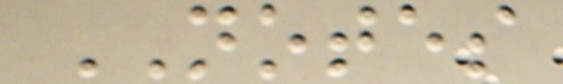NOTES
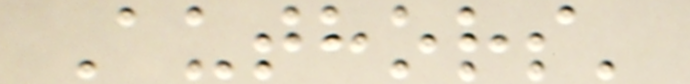Authors'
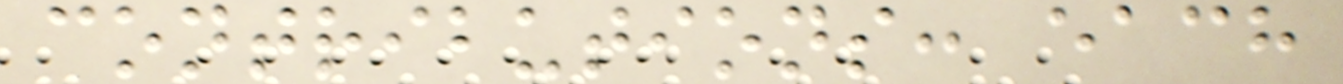contributions: each
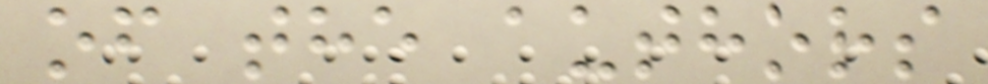of the authors
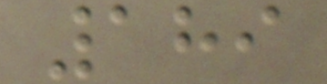189
